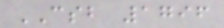CSB 1796
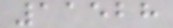11528
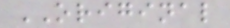ORIGINAL
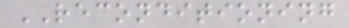RECONDITIONING
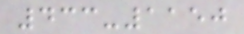433-1150
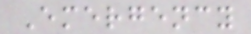Emergency
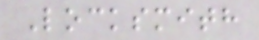Locksmith
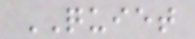QUIET
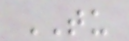TU
